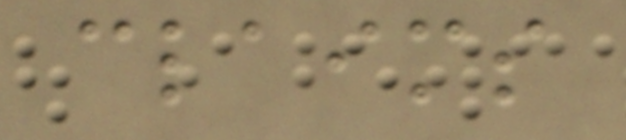claims
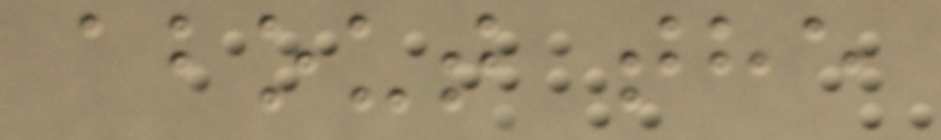about the
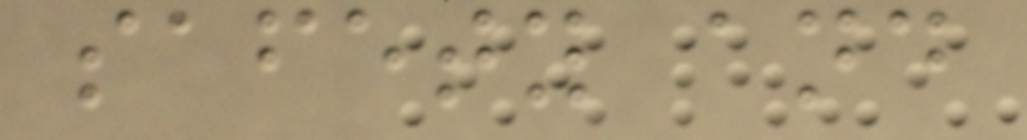safety and
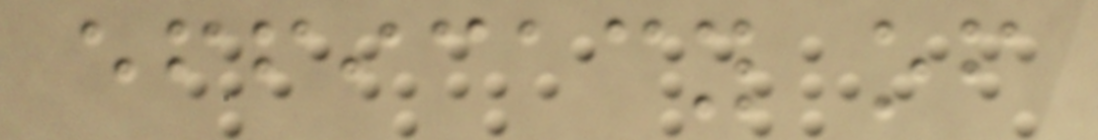efficacy of
